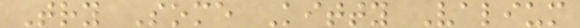Try Some Kitty Valium
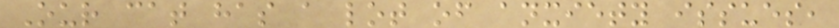Our cat has a lot of anxiety issues,
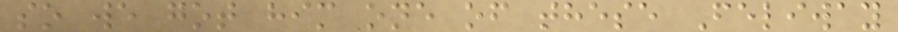so we got him one of these Feliway
